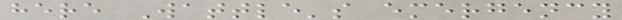here Wattle's emergency
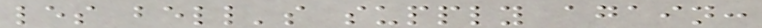les bell's supply again:
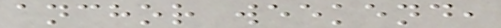anchor weekend,
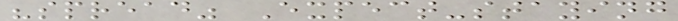"spread" Expect-staying
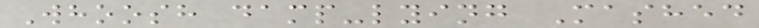Whoosh damp-lying Mashed
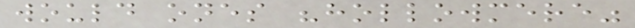would ones "hollowmere"
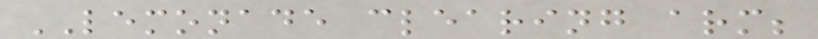LEMONADE clearing arm;
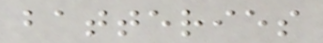batteries
